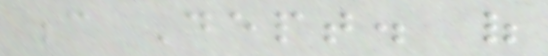c Dept. of
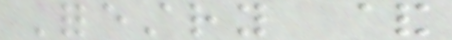Forestry &
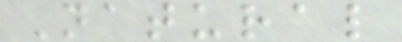Natural
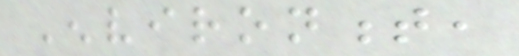Environment,
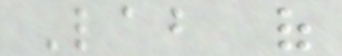Lab of
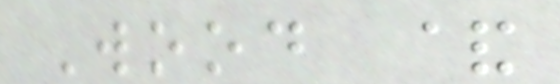Wood &
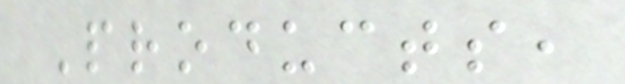Products,
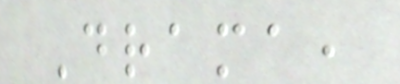Drama,
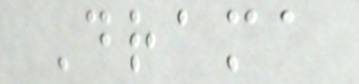Drama
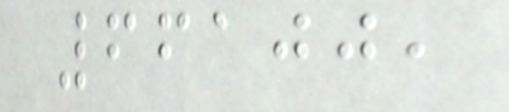66100,
